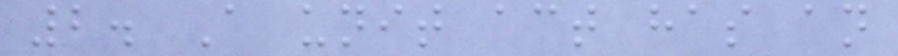2. A unit act has an
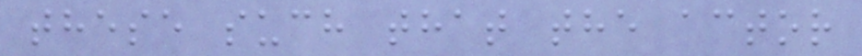these such that the actor
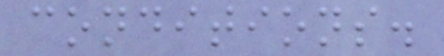conditions.
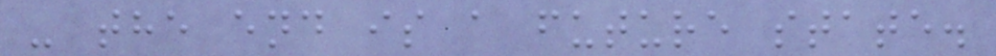- the end is a future state.
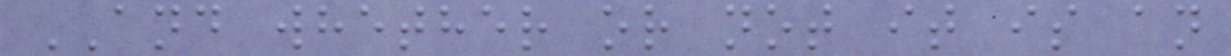AND whether or not it is an
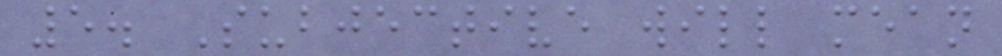5. Subjective will mean
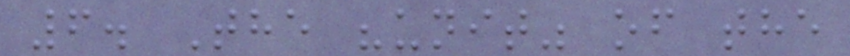6. The "unit" of the
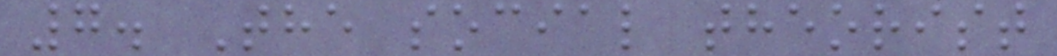7. The social theorist
